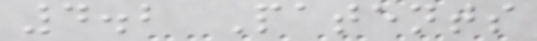4.2 Patents
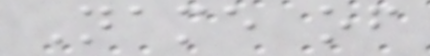Name of
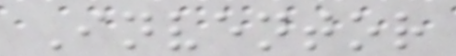Inventor
